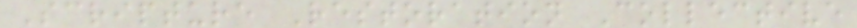Scripture Restoration Collective
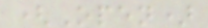(Open)
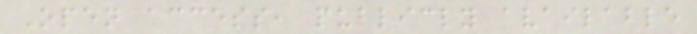Open access, publicly available
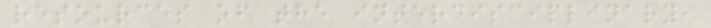resources of the interdisciplinary,
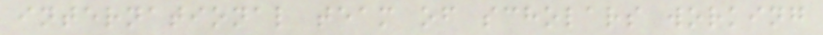international team of scholars working
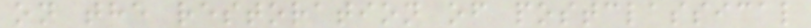on the restoration of postclassical
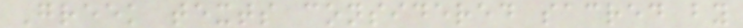Greek texts considered sacred by
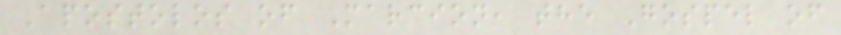Apostolos of Marcion, the Gospel of
